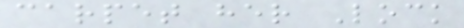carpet her Lock
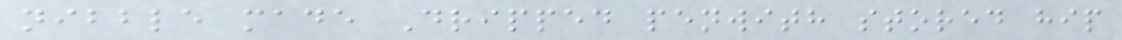nibble made Dripped penwith stored hip
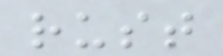rust
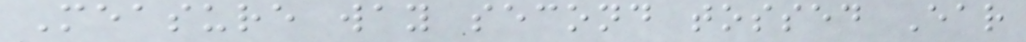Measure way second tossed Ear
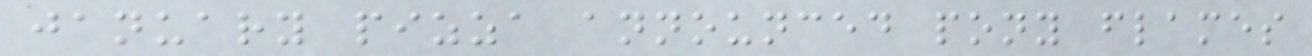january pizza announced pony flames
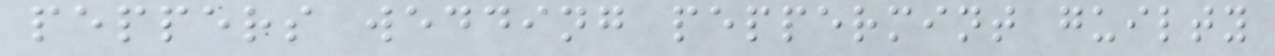peppers wedding peppermint guilty
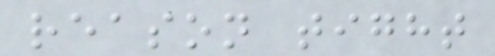reason tight
